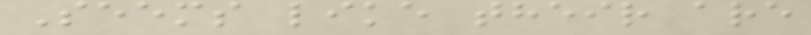Seems like their are
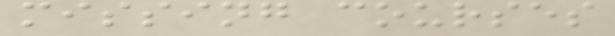missing courses
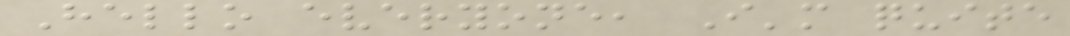Hello everyone, I'm quite
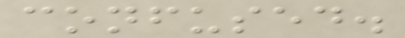confused.
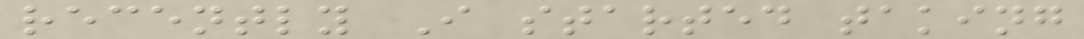recently I started taking
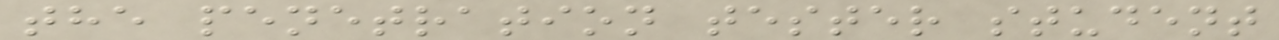the penetration tester student
